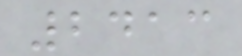2413
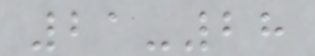21-28
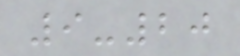9-20
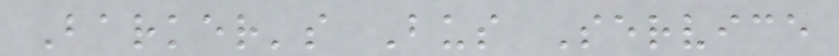Barker's Bus Service
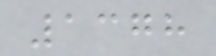1378
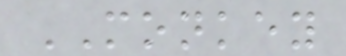MONKEY
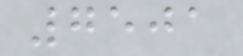7501
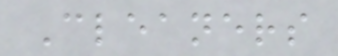Cleaners
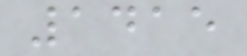1415
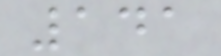141
